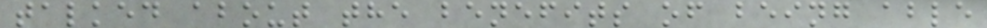talked about the benefits of being able
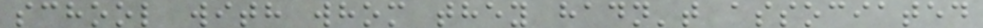school with whom they hadn't associated
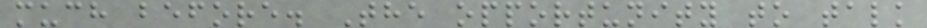much before. The opportunity to talk
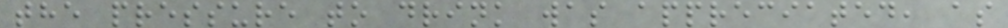the pressure to drink was appreciated, as
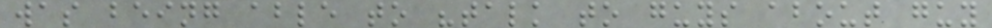was being able to "talk to guys about guy
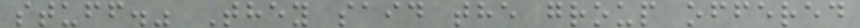stuff." They said the group offered
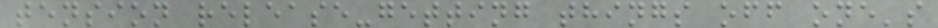tension release-getting things off one's
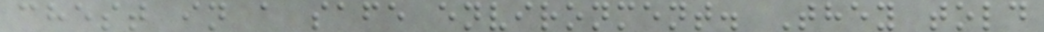chest in a safe environment. They told
